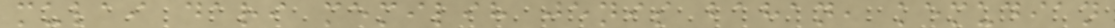mulai dari memilih jenis bahan, kemudian
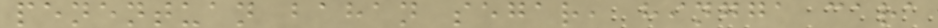penentuan bahan segar, hingga cara
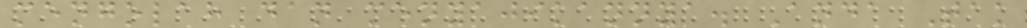mengolah dan menyajikannya. Anda Tak
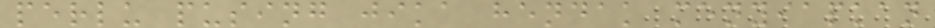perlu pusing jika hendak menyiapkan
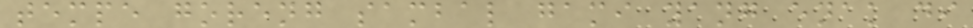tempe goreng sambal gami yang enak di
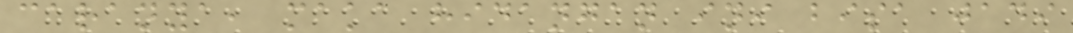caranya, maka hidangan ini bisa jadi
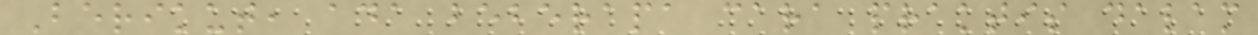Berikut, ada beberapa cara praktis dalam
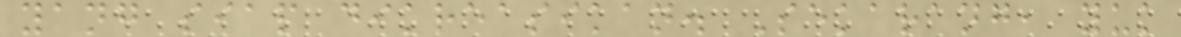yang siap dikreasikan. Sekarang, yuk
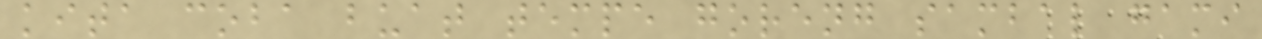kita coba buat tempe goreng sambal gami
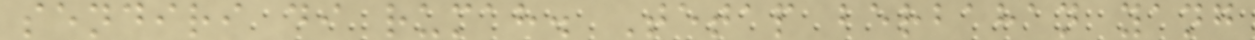sendiri di rumah. Tetap berbahan yang
